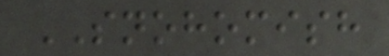SNOHOMISH
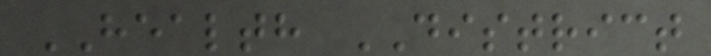HEALTH DISTRICT
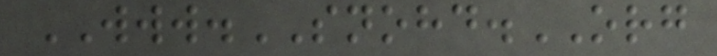WWW.SNOHD.ORG
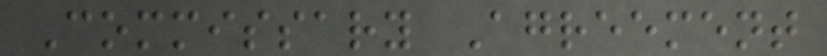Commissary Agreement
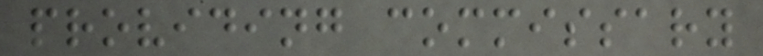providing commissary
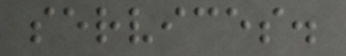services.
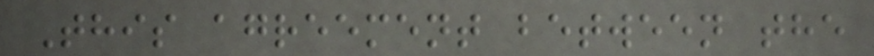This agreement between the
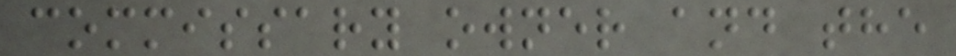commissary owner and the
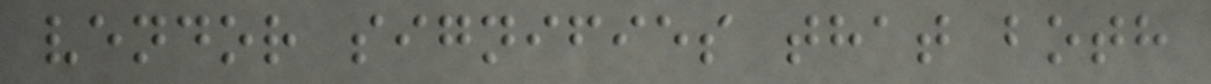vendor signifies that both
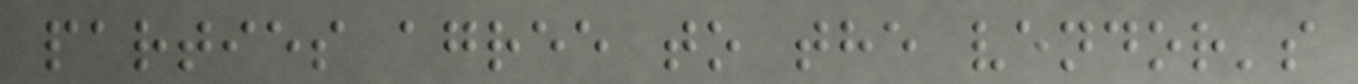parties agree to the vendor's
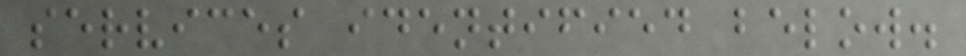services identified below.
